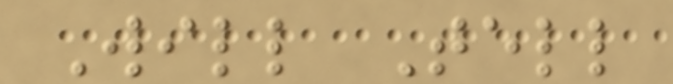Will Tell
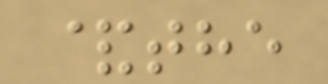&the
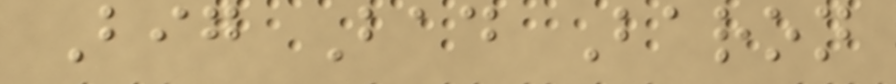Big Bad Baron
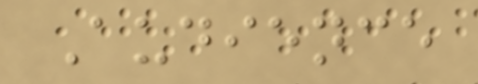Audience
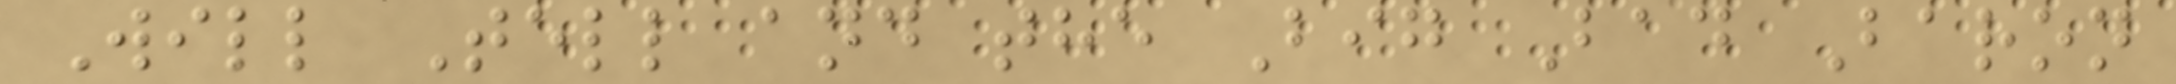Will Tell and the Big Bad Baron
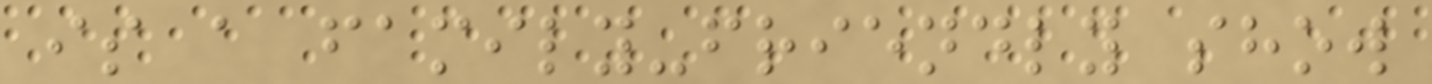is a family-friendly show
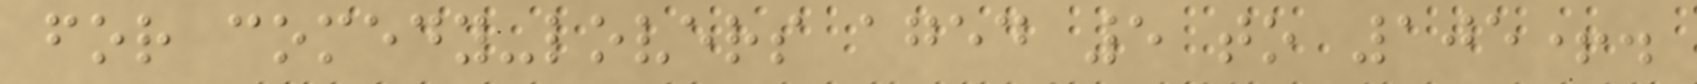for comedy-lovers aged 5 to 105+.
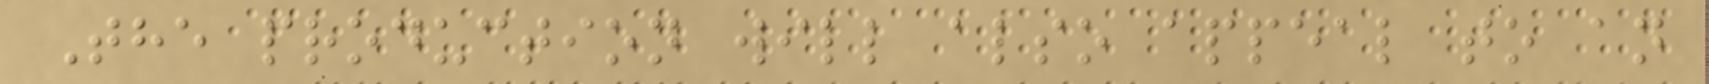The production will also appeal to an
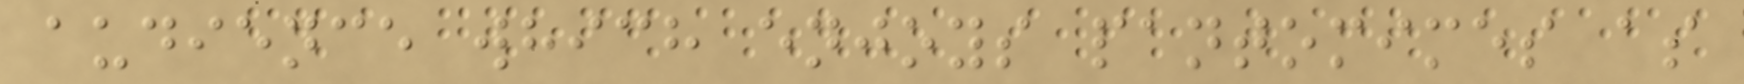audience which enjoys pantomimes as
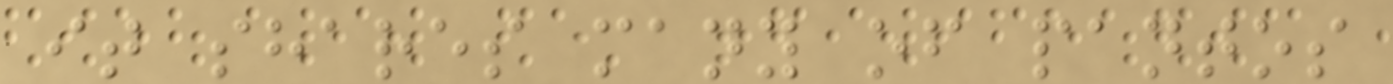it shares many of pantos
